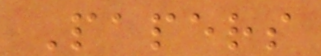Papers
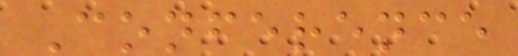Conference
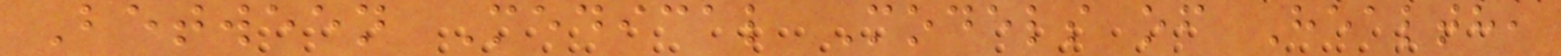Between Medical Models of Health,
